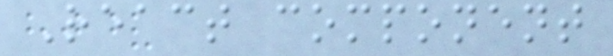React component
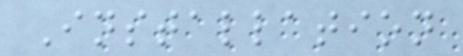Installation
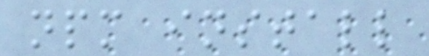npm install
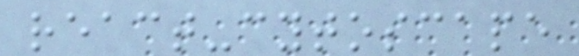react-cytoscape
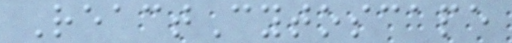ReactCytoscape
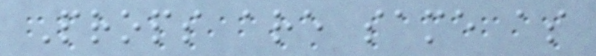Props are same as
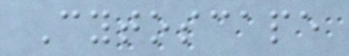Cytoscape
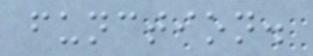function.
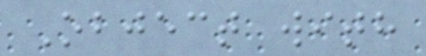Object with
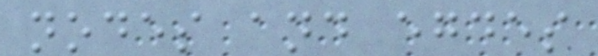nodes and egdes
